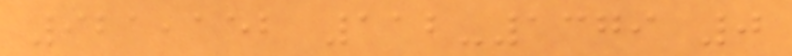921,152 112-1379 0
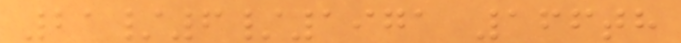21/6/1971 166th
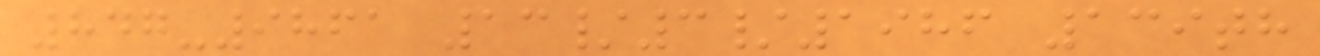847-9861 13/3/1986 139th
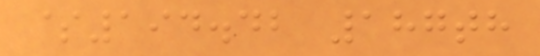$194.42 187th
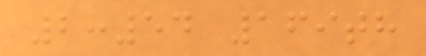2:54 169th
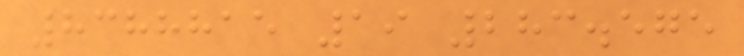8388815 19 283.575
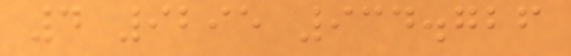4 9295 934.726
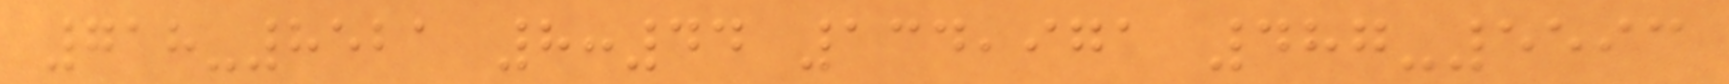718-8521 8:44 134,971 487-5593
